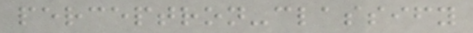perceptron-classify
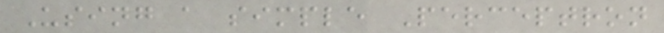Using a simple Perceptron
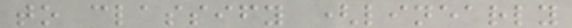to classify (linearly
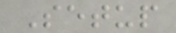Setup
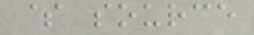$ source
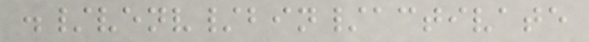./venv/bin/activate
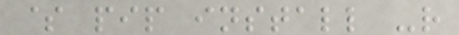$ pip install -r
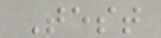Test
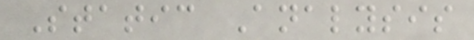Static Analysis
